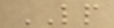LP
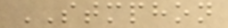STMPHON
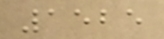1525
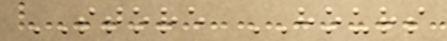STORE HOURS
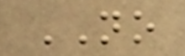NO
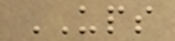UPS
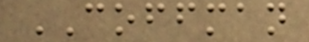COFFMAN
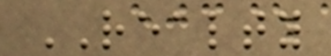REALTY
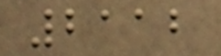2112
